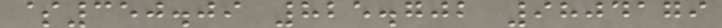$350.09 825.702 9804179
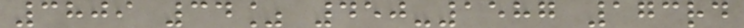3809 34% 450-1587 173rd
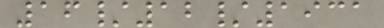16/12/1931
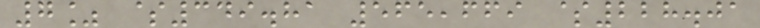7% $349.81 565,669 $228.01
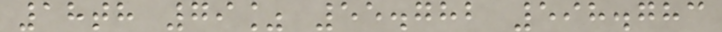18th 79% 55.782 598.783
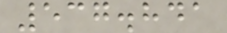537.841
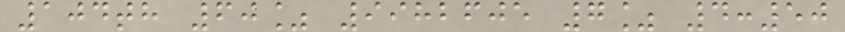104th 60% 9982605 7% 4:50
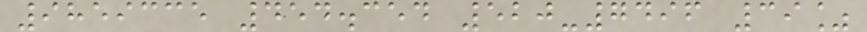9859335 454.354 520-7496 39%
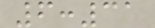6:31
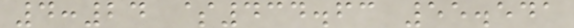4:24 $434.63 55.541
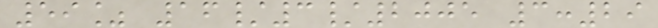59% 16/3/2005 3:29
